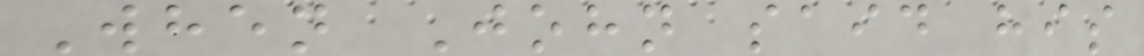When John said his
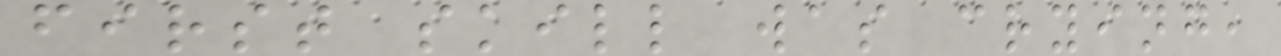first skill was crying,
